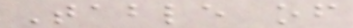Table of
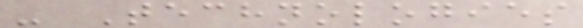- Technologies
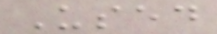Used
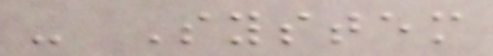- System
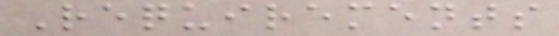Requirements
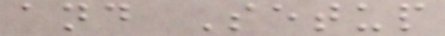and Setup
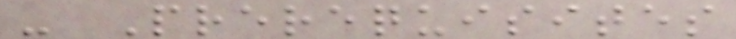- Prerequisites
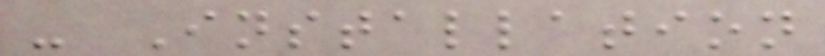- Installation
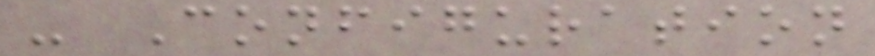- Configuration
